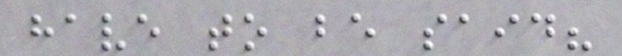have to be said?
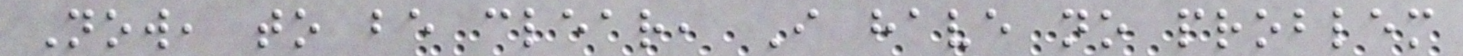Now, to be clear, I have no problem
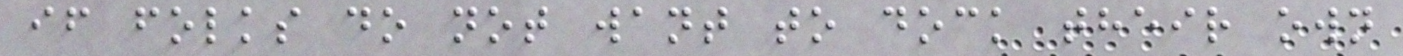if folks do not want to dock their own
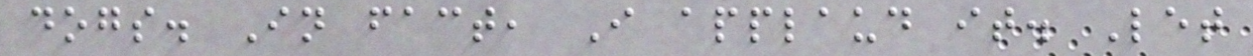dogs. In fact, I applaud it. Let
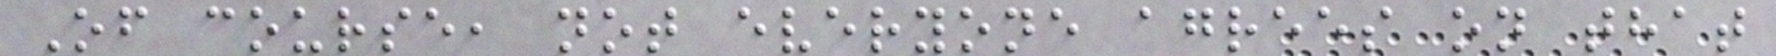Of course, not everyone agrees on that
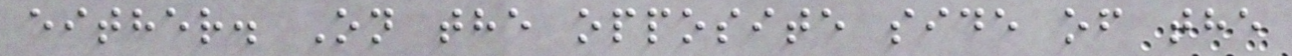either. On the opposite side of the
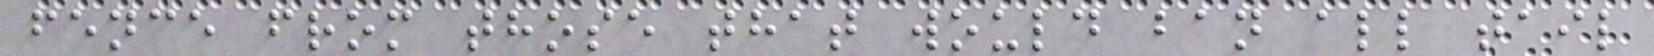fence from those that would ban all tail
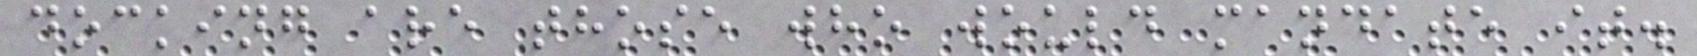docking are those who would mandate it.
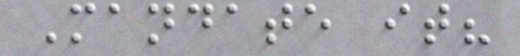Mandate it?
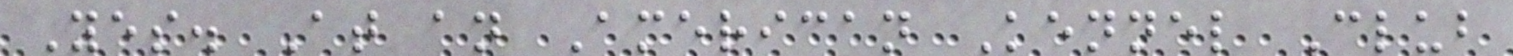Yes. At an American Kennel Club
